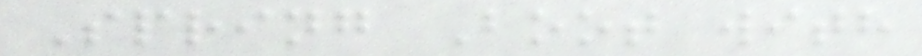Spring Boot with
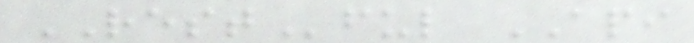RESTful API
